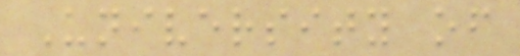University of
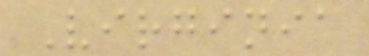Virginia
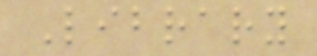Library
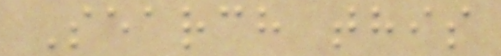Search this
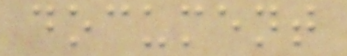document
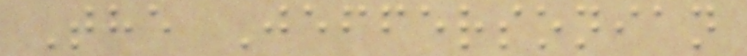The Jeffersonian
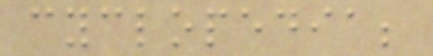cyclopedia;
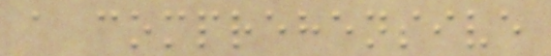a comprehensive
